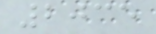2035
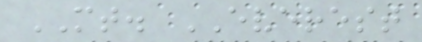MT. EVEREST
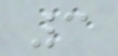3
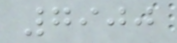7900
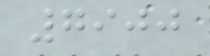7900
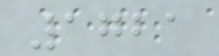1721
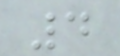4
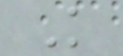K
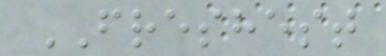FRESHEST
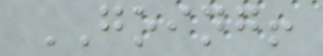GOING!
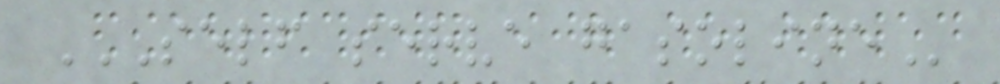SELF SERVE GASOLINE
